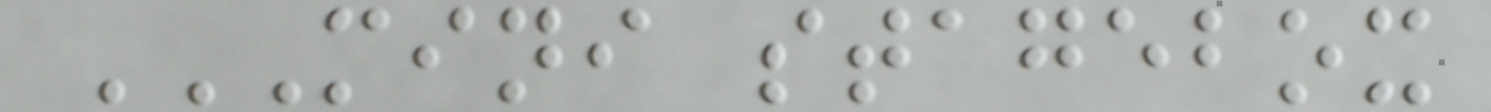MINI STAGEBOX
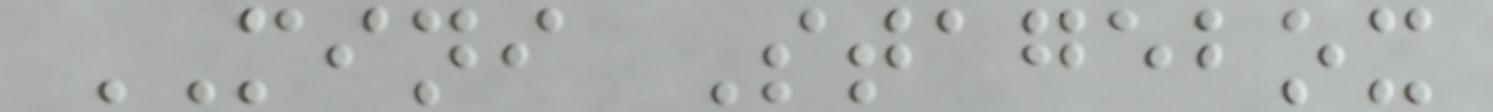MINI Stagebox
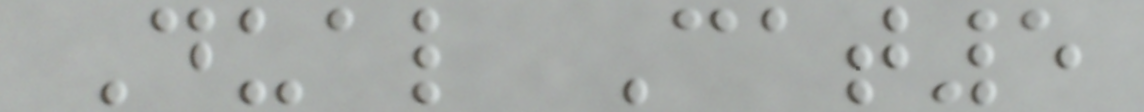Dual Cat5
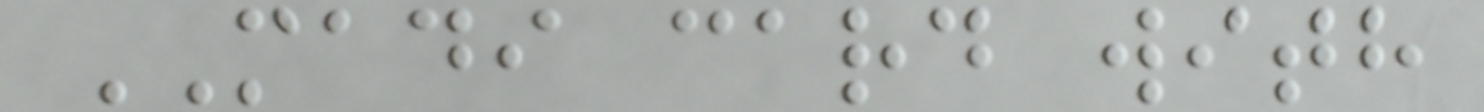MADI card with
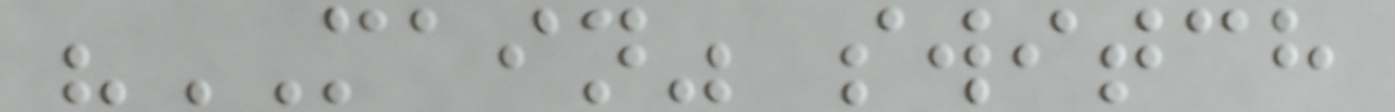"MAIN" switch
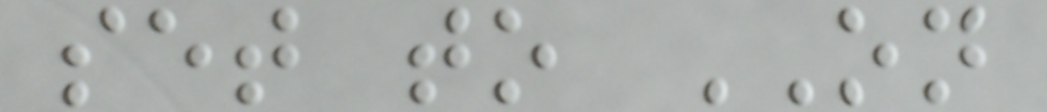set to ON
